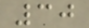30
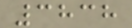3838
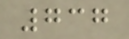737
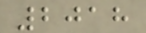2018
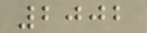2002
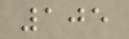105
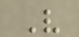V
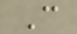C
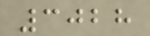3028
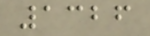1326
